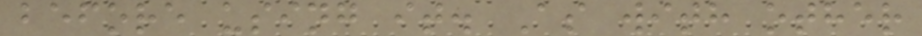before using it. As with other
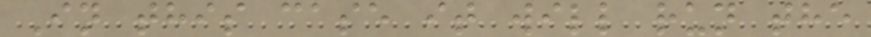In this case it will run the
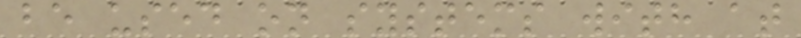be used on systems with at
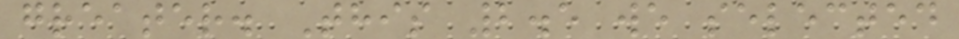greater. This 2.5 we selected
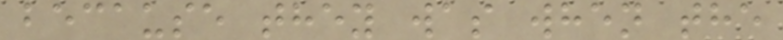because they was when the
